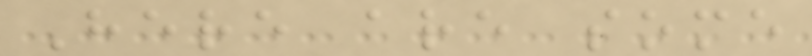Here are some
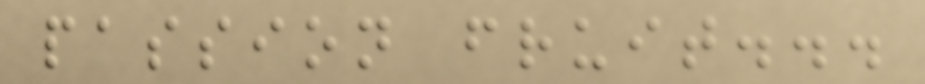passion fruit...
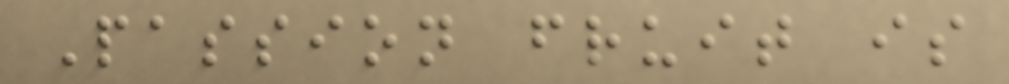Passion fruit is
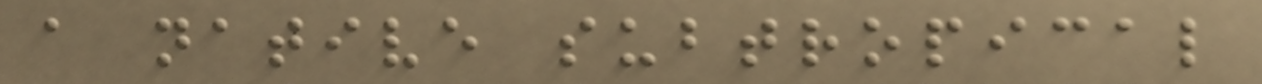a native subtropical
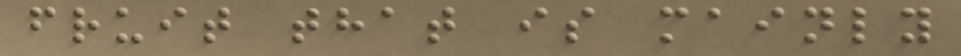fruit that is mainly
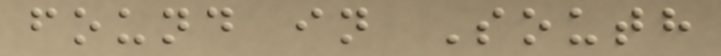found in South
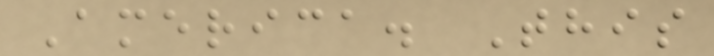America. This
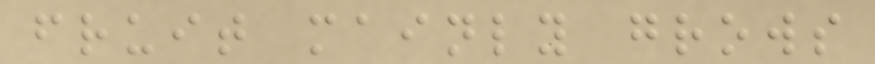fruit mainly grows
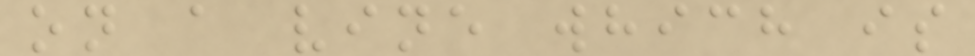on a vine which is
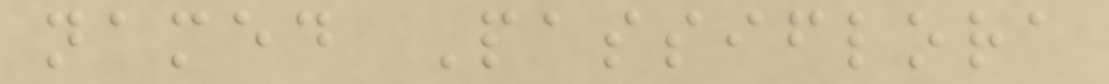named Passiflora
